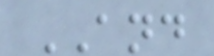AND
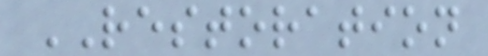RESTORATION
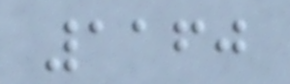1160
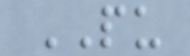PU
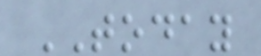TODAY
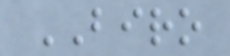BIRO
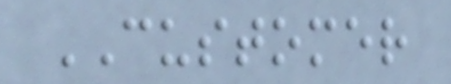CUSTOMER
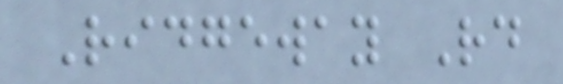Ridgeway Rd
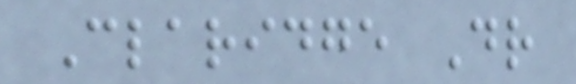Claridge Dr
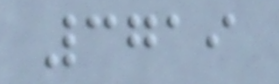3719
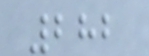282
